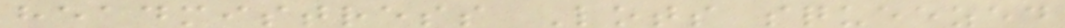headmistress Lots squeezed
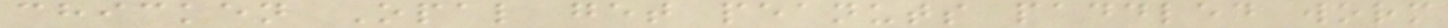chicken Opal get peanuts paddled worm
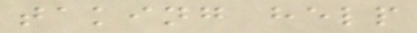taking help
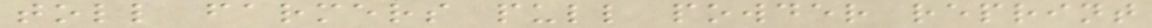toll farmers pull powder reprint
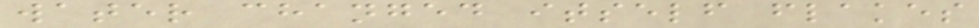water changed itself flakes
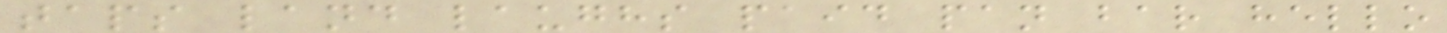taps land laughs paid pan bar hello
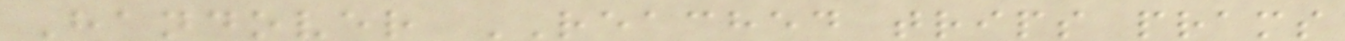Handover REACHED trips prams
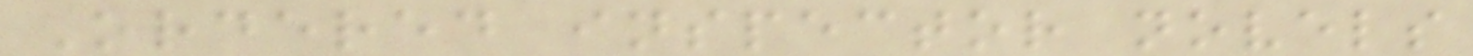Ordered inspector novels
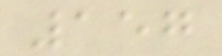157
